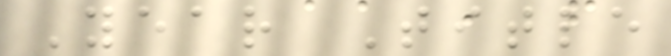Year Title
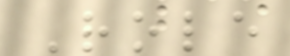Role
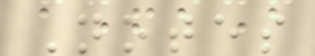Notes
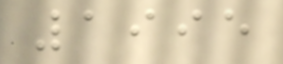1995
